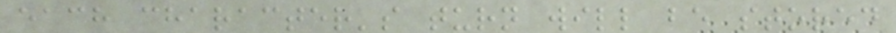each character's turn will be stored
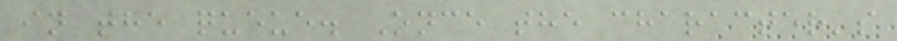in the queue. Once the character's
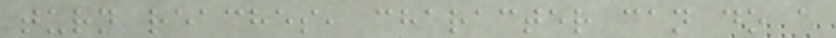turn reaches, character can do a
